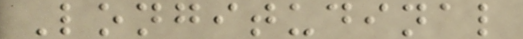Longitudinal
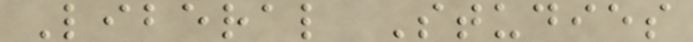Liberal Studies
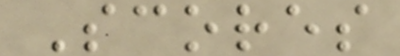Scores
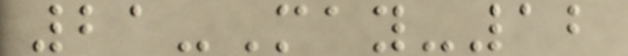21-May-12
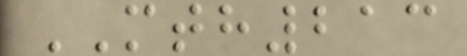MTH213
